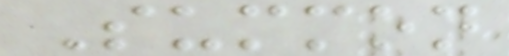Summon
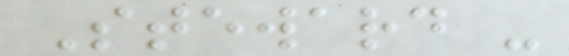Steward -
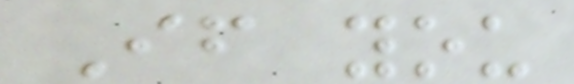If you
